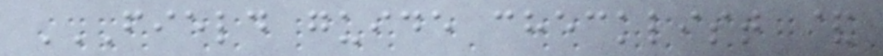FIELD GUIDE CHECKLIST &
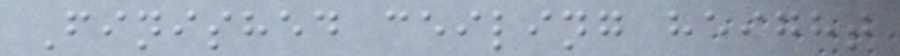Finished ceiling height
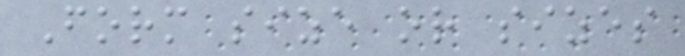Form size or sizes
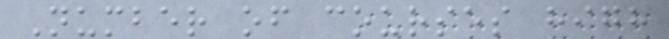Number of courses high
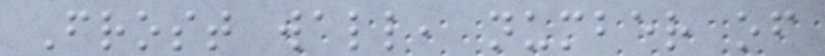Frost wall, number of
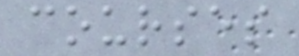courses
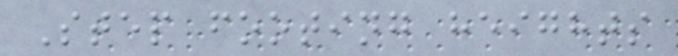Step footing heights
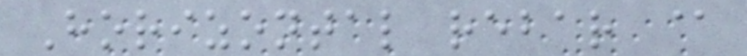Horizontal rebar @
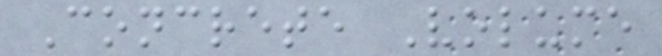Concrete Volume
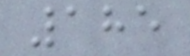185
